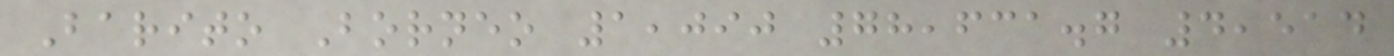Barito Borneo 1,090 78,631.7 4,514
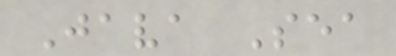Java Sea
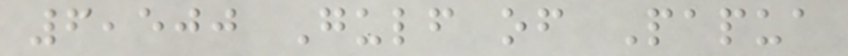6,500 Gulf of Papua
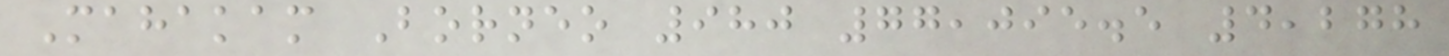Mahakam Borneo 980 77,095.5 4,278
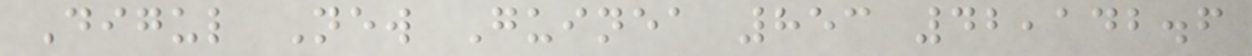Digul New Guinea 853 42,142.6
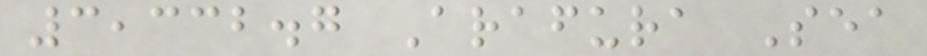3,332.7 Arafura Sea
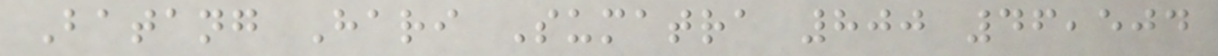Batang Hari Sumatra 800 46,504
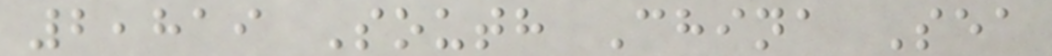2,819 South China Sea
